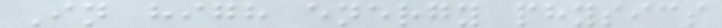In high energy physics
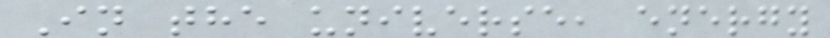In the universe, energy
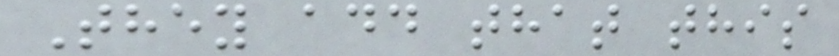They add that this
